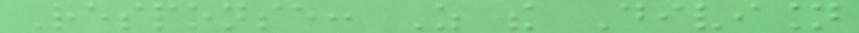Response: As the Division
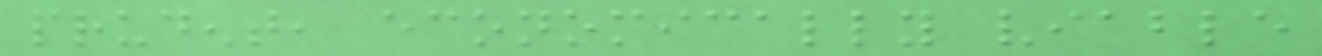prudent, economically viable
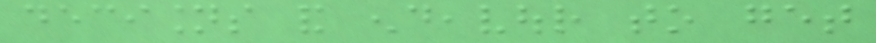decisions and endeavour to get
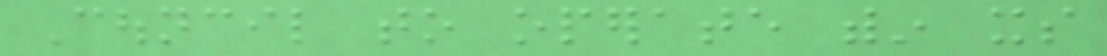Council to operate within its
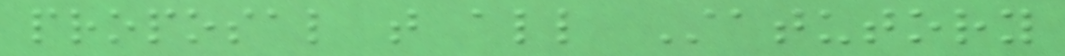proposal that all Statutory
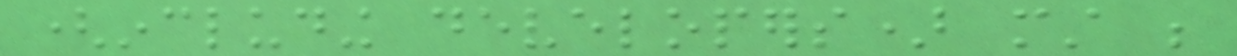(including developers) must be
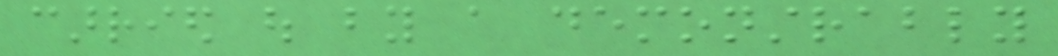carried out by a demonstrably
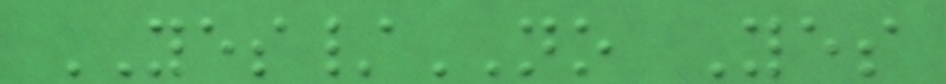YES/NO Yes
